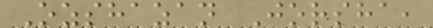Ozshazan Jorsha,
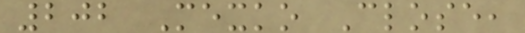202 Mexko Close,
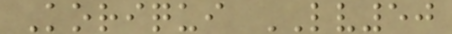Koriqui LV50
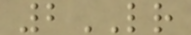2LR
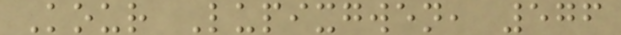Kour Lupixgwen, 576
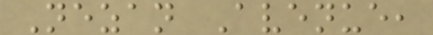Nezan Avenue,
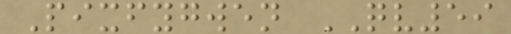Pixfygwen QV59
